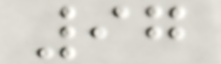97
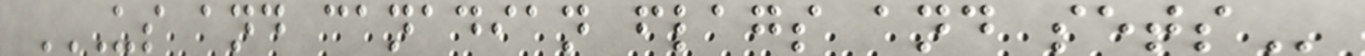US AND CANADIAN FLAGS AND SETS
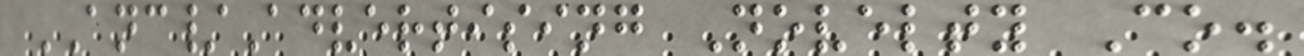ANC/Advertising Novelty Co.
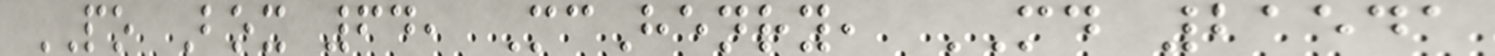PO Box 64, McHenry, MD 21541
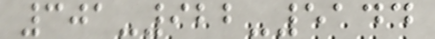301-922-5144
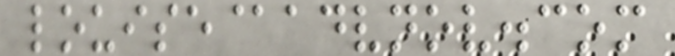louise@advnov.com
